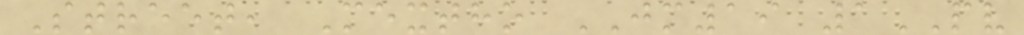Street, Mextho JM19 1PV
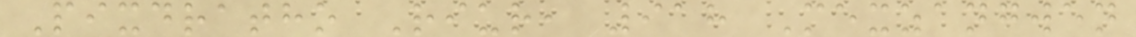Pixdratho Riur, 918 Mexzangwen
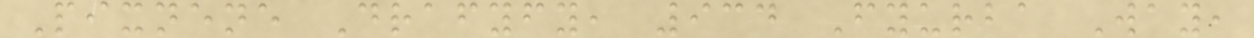Pixnene Drafyfy, 934 Fyurba Way,
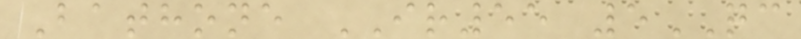Bathone IR55 5QC
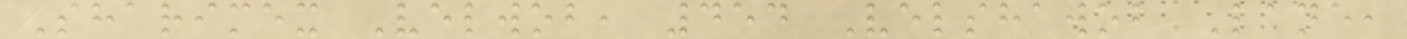Sharimex Velwob, 454 Velshawob Lane,
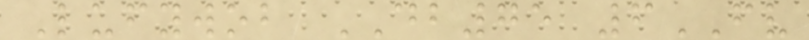Lufywob DB75 6FV
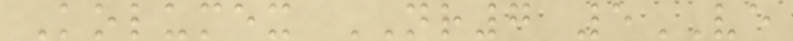Kolumex NR7 5VE
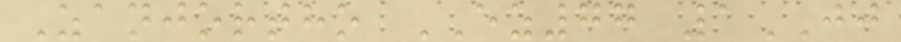Zanjortho EZ77 1JJ
